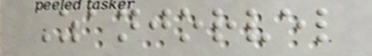Zanjorvel
